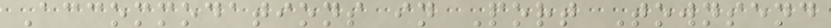Accommodations in Port Townsend
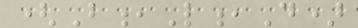(B,L,D)
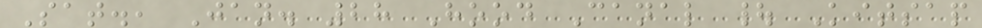Sat., Jan. 28 Hood Canal | Kitsap
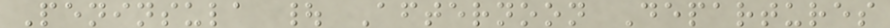Peninsula | Afternoon Departures
